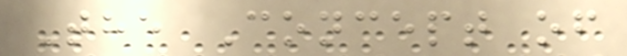The Concept of
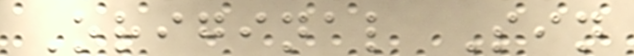Original Sin
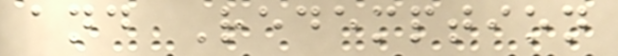and Redemption
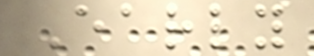Early
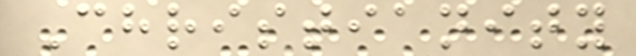Christianity
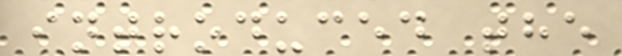introduced the
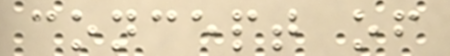concept of
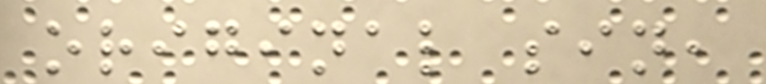original sin,
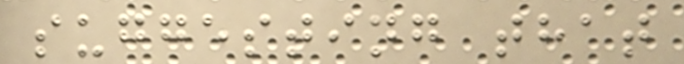suggesting that
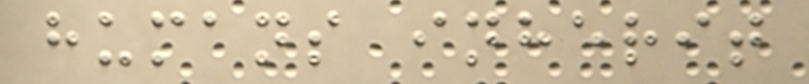humans inherit
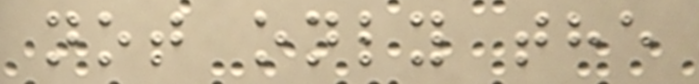not only the
